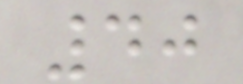40
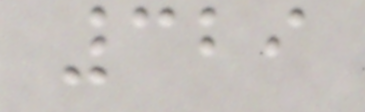329
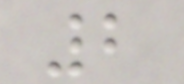2
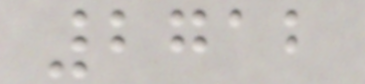2712
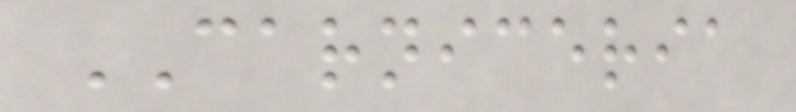CARNICERIA
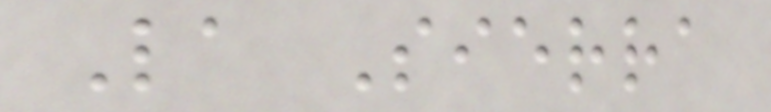La Sierra
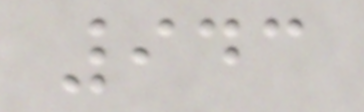943
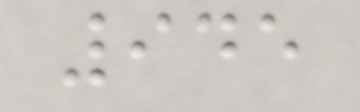945
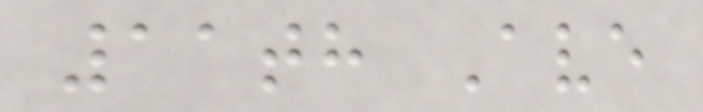11th Ave
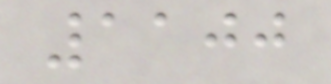1100
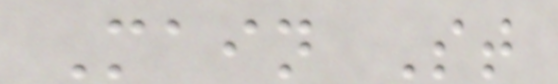Main St
